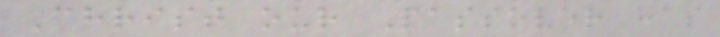Christ our Passover has
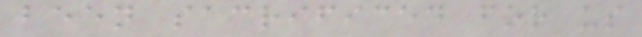been sacrificed for us
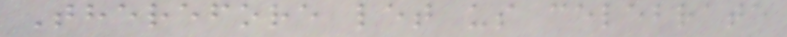Therefore let us celebrate
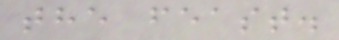the feast.
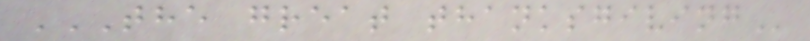THE GREAT THANKSGIVING
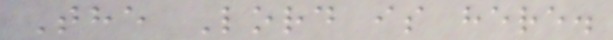The Lord is here.
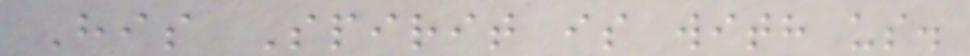His Spirit is with us.
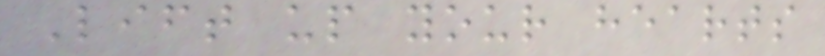Lift up your hearts
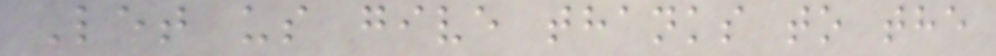Let us give thanks to the
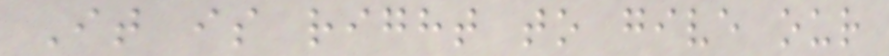It is right to give our
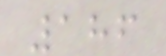186
